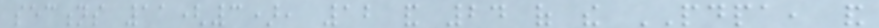sections 11(3), 12 and 24 of the PDPA, and
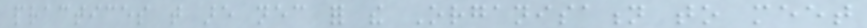practices that are necessary for the Organisation to meet
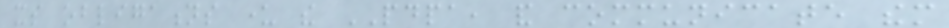its obligations under the PDPA, and communicate them
